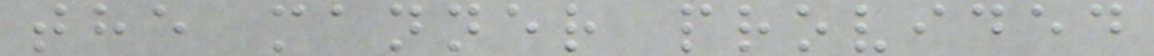the manner provided
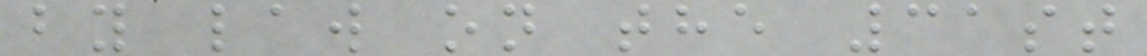by law on the 31st
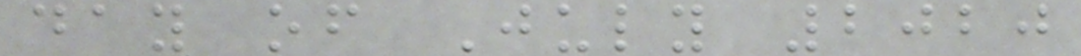day of July 2020
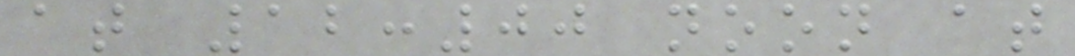at 12:00 noon at
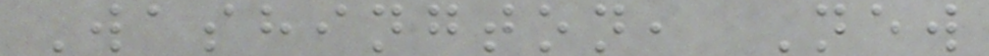Washington, New
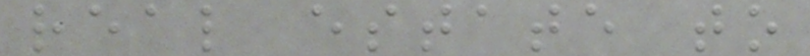real estate to
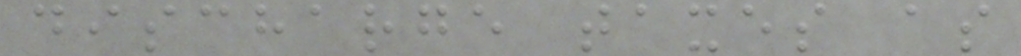discharge taxes as
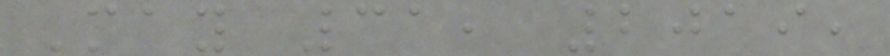May 31, 2019,
